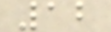12
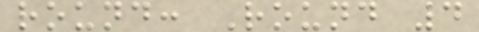round: Round 4
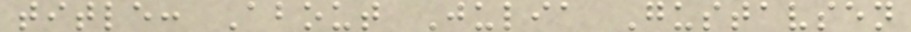title: About Julia Gustavsen
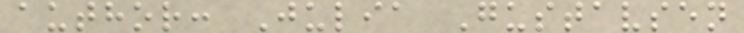author: Julia Gustavsen
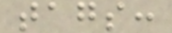tags:
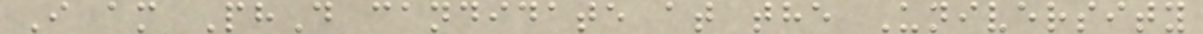I am PhD candidate at the University
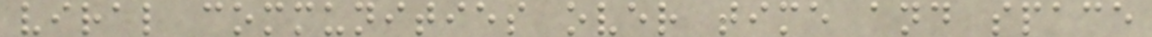viral communities over time and space
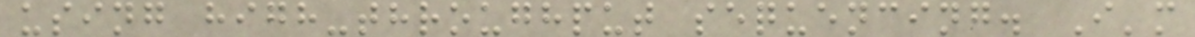using high-throughput sequencing. I'm
